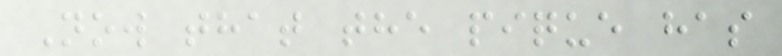Now that the pique has
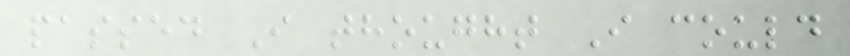passed I thought I could
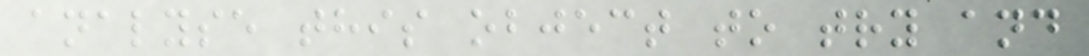analyse this object to try and
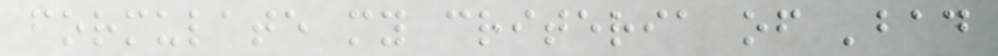formulate my criteria of 'bad
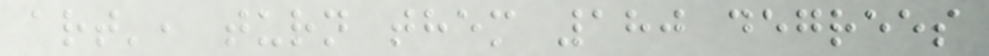art', turn them 180 degrees
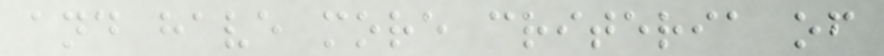and have more criteria of
